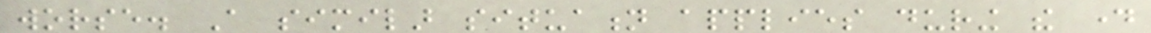worse. A similar situation applies during the day
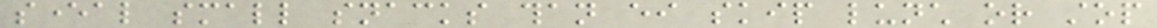several small snacks than either skip lunch or stop
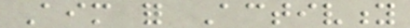Aim for Activity
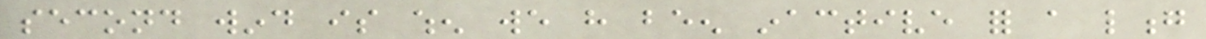second wind is when we have been inactive for a long
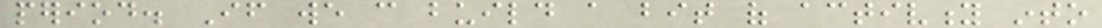period. If we can build a bit of activity into
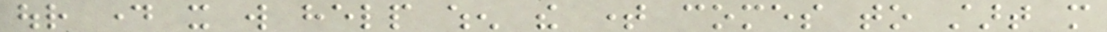our day it will help when the time comes to start more
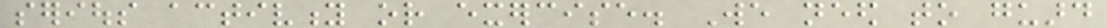serious activity or exercise. We need to guard
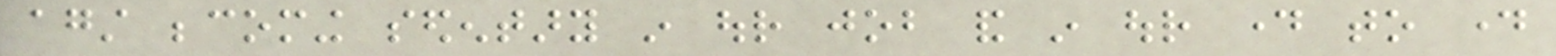against becoming sedentary in our job and in our day to day
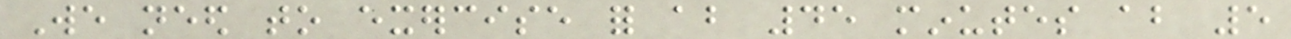We need to exercise for about 45 minutes about 5
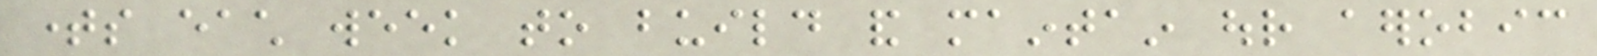times each week to build and maintain our aerobic
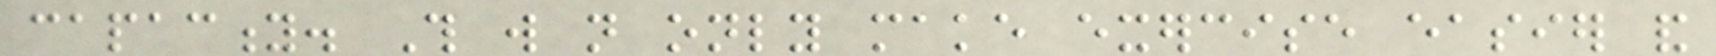capacity. This will not only make exercise easier and
